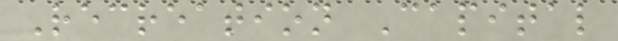Recreation Capital
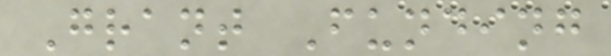Grant Funding
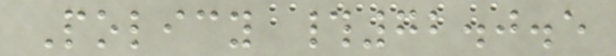Policy #72.0.5
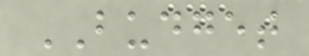BUDGET
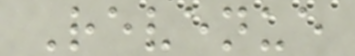Revenue
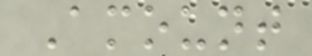Amount
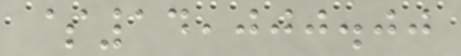$14,000.00
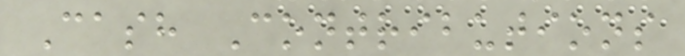Cash Contributions
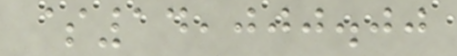$14,000.00
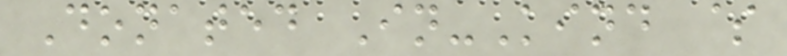Donated In-Kind $
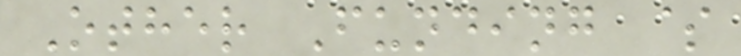Other Funding $
